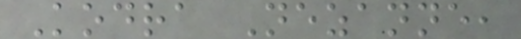Kodra Nezanne,
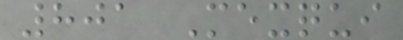801 Mexqui
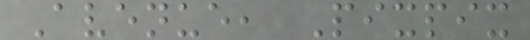Avenue, Pixpix
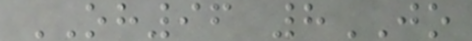OH96 8JO
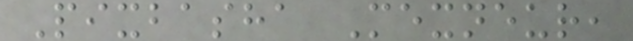Pixbasha Mexneur,
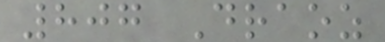807 Draoz
